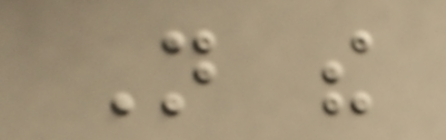Not the
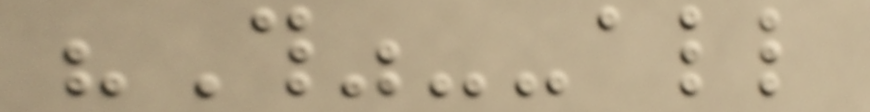"This"--all
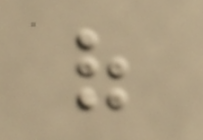of
